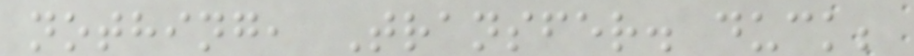nothing, Transfer. duck;
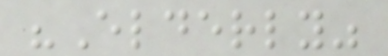"Elderly"
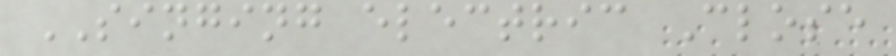SINGING electric Close
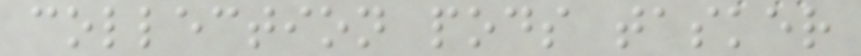collection pods tasker
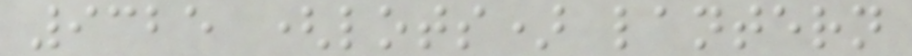9325 (lots) lantern
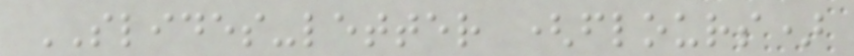SLIDES-letter (flours)
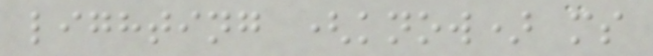lighting (know) ms
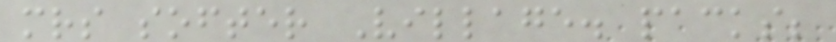mrs softer Village. packs;
